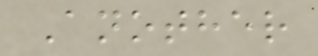Another
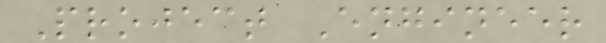Project Engineer
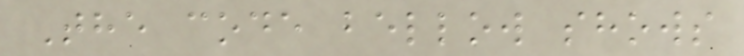The code bellow shows
